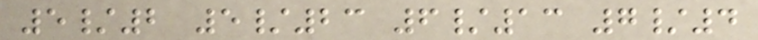5/2 5/23 6/13 7/4
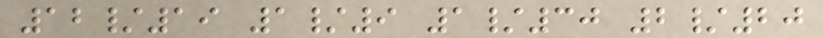12/19 1/9 1/30 2/20
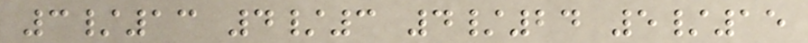3/13 4/3 4/24 5/15
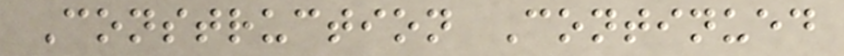Construction Continued
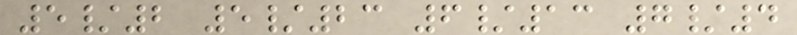5/2 5/23 6/13 7/4
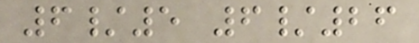6/5 6/26
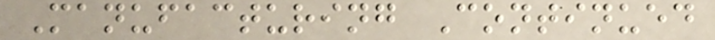Manufacturing Continued
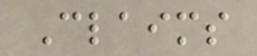Claims
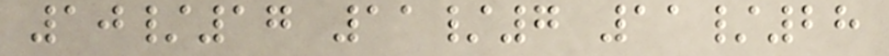10/17 11/7 11/28
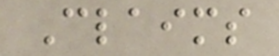Claims
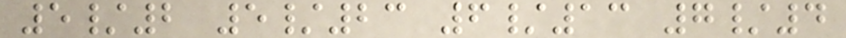5/2 5/23 6/13 7/4
